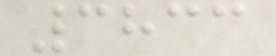3833
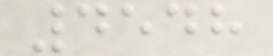4548
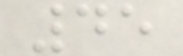45
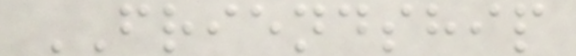FRIENDSHIP
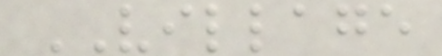VILLAGE
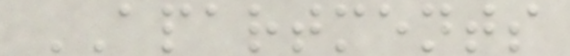APARTMENTS
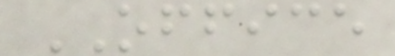OFFICE
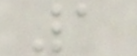1
